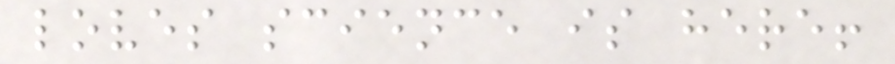loves science is here!
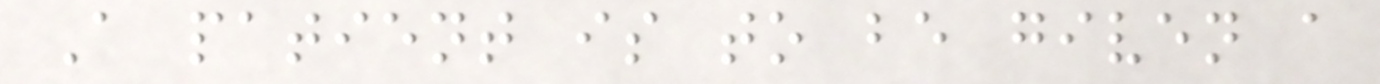A patient is to be given a
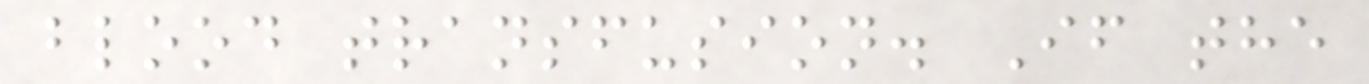blood transfusion. If the
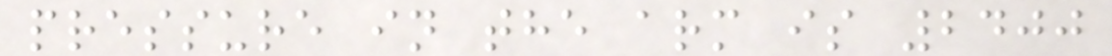pressure in the arm is 2400
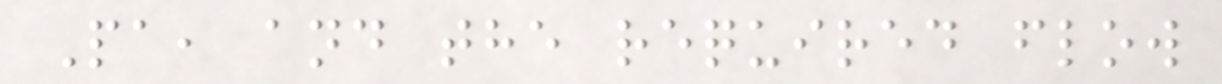Pa, and the required flow
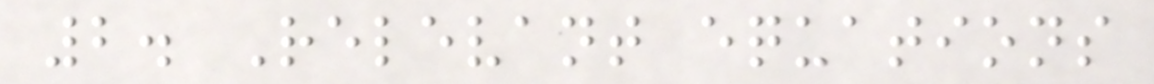2. Relevant equations
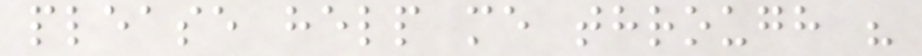please help me through "
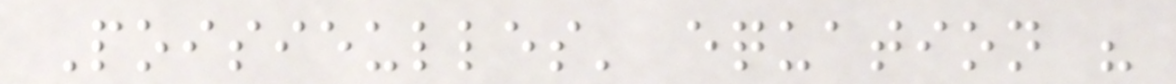Poisieulles' equation "
